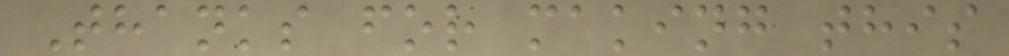Thanks for making this
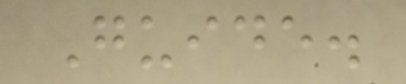Guide.
